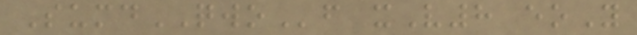SumdQWOf xV8 eoY
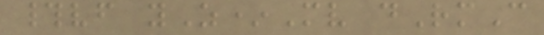#vf yZ*Mv dRmC
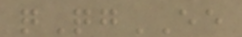qQgEE
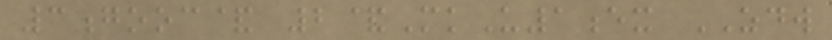3gooc& 2&MkU1ex ZDW
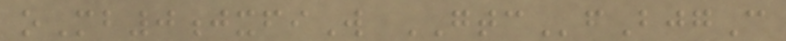oMb0jxfiW GTCfBjgC
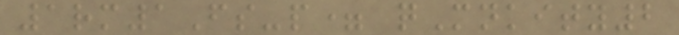1rm1Fs-p= qMnkity2
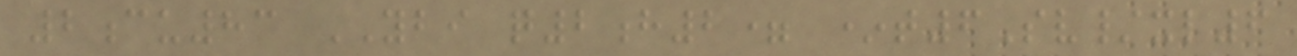2cu83 YBI q2h2= *t6Sv/xl6
